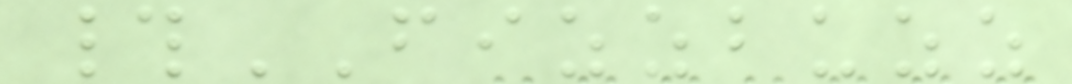#FIZZBUZZ
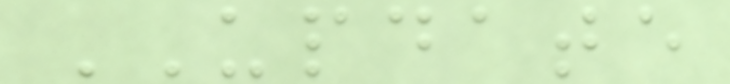UPDATE
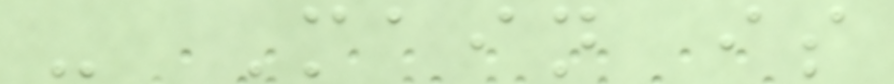- Main is
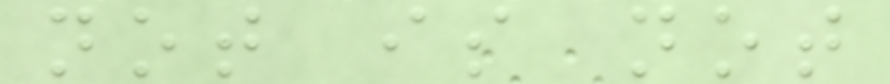not is not
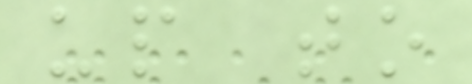up to
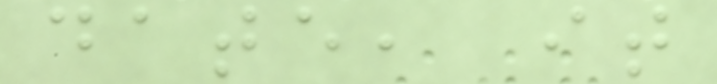date, it
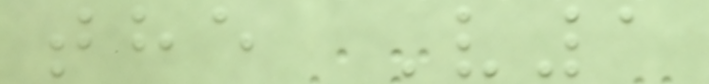the V1
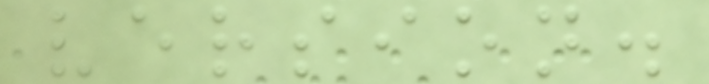version.
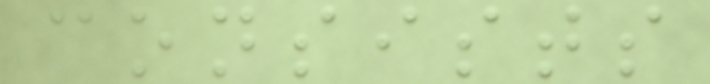consists
